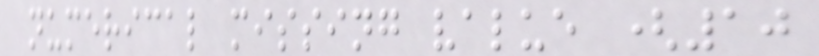numerical missing value (10
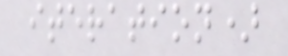iteration)
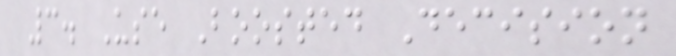3. Use Boosted Decision
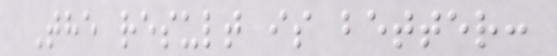The result is better:
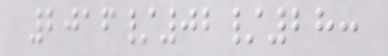2016/02/28:
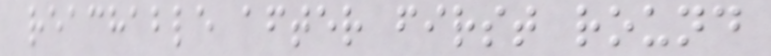reachable after first round
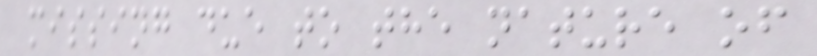missing due to the nature of
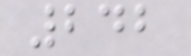242
